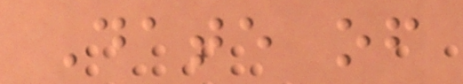Date of
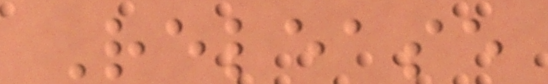Release
